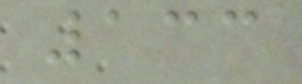133
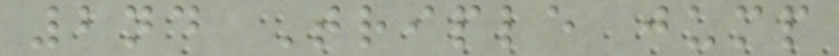2nd Triple jump
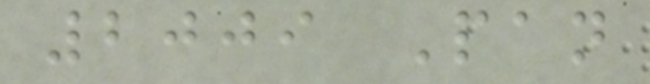2009 Pan
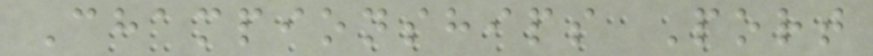Championships Port
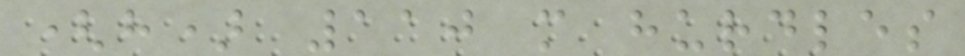(h) 110 m hurdles
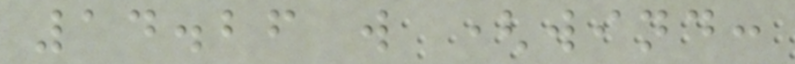14.26 w (wind:
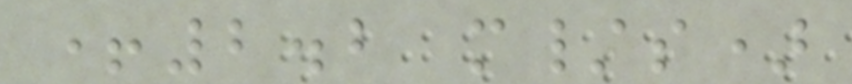+2.2 m/s)
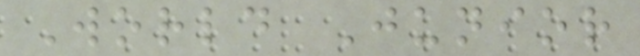World Junior
